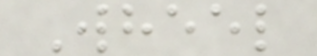Wheel
